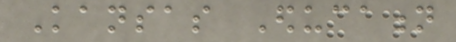Kansas Education
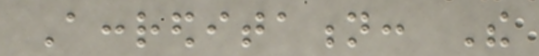Accreditation: The
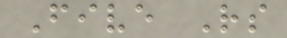Five Rs
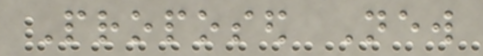Proposed New
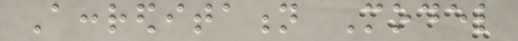Accreditation Model
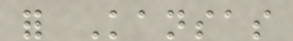for Kansas
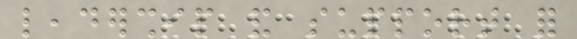leadership and support for
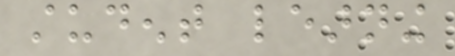student learning
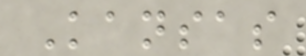Kansas
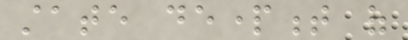state department of
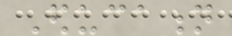Education
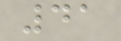41
